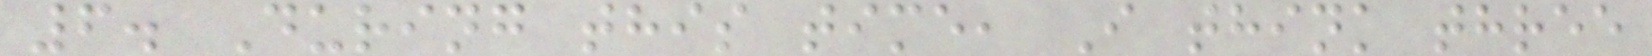6. During this time, I think three
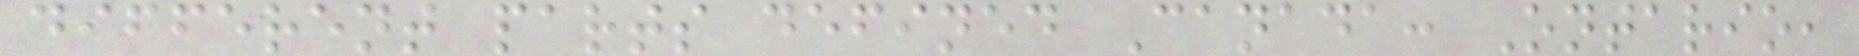different parts defined Canada: Ontario,
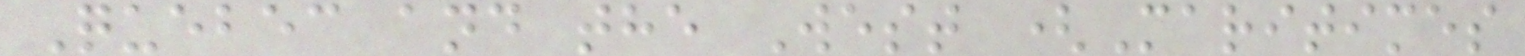Quebec and the West (Maritimes
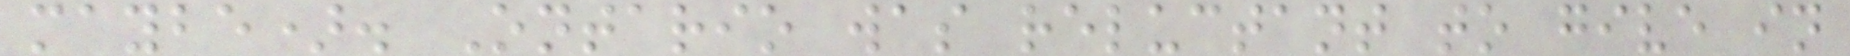maybe). Ontario was reluctant to give in
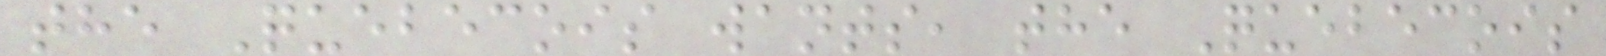the Quebecois wants, the Quebecois
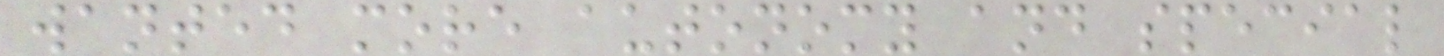wanted more autonomy and special
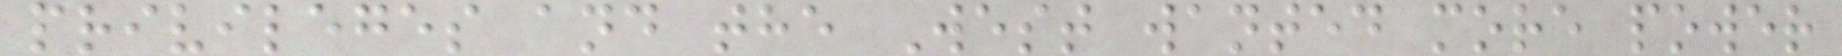privileges and the West wanted more power
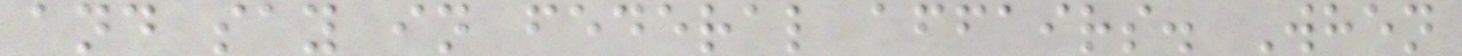and say in federal affairs. When
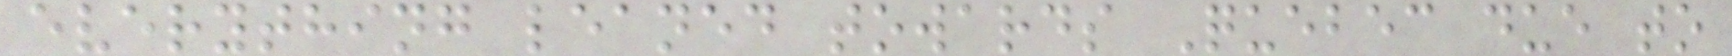everything leaned towards Quebec due to
